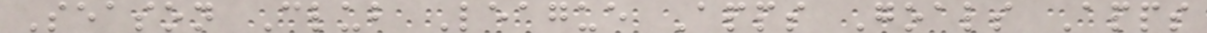Season Club League Apps Goals Apps
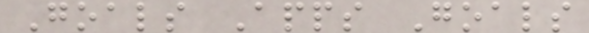Goals Apps Goals
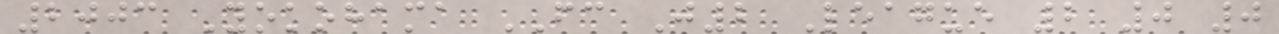2003 Yokohama FC J2 League 2 0 0
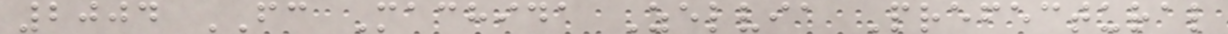2004 FC Machida Zelvia Prefectural
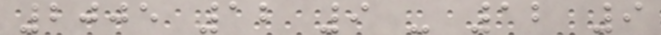2005 12 9 - 12 9
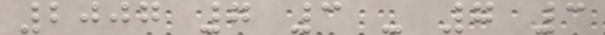2007 7 3 - 7 3
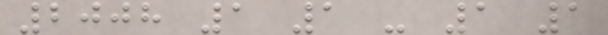2008 1 1 - 1 1
